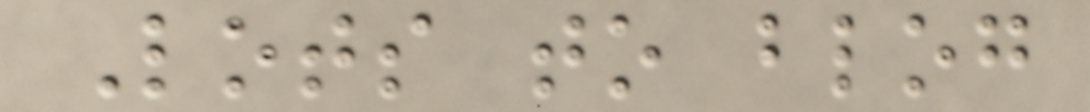Lots to blog
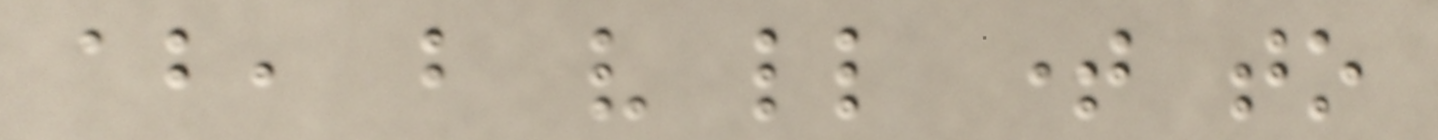about, but very little time to
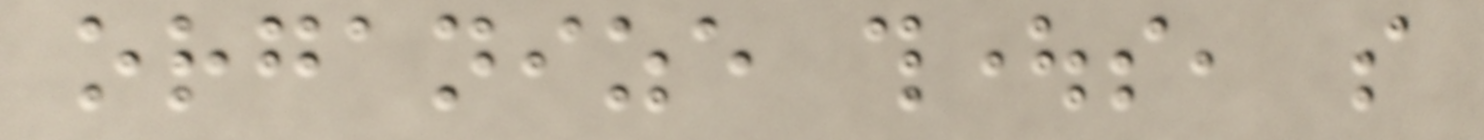organize thoughts, so
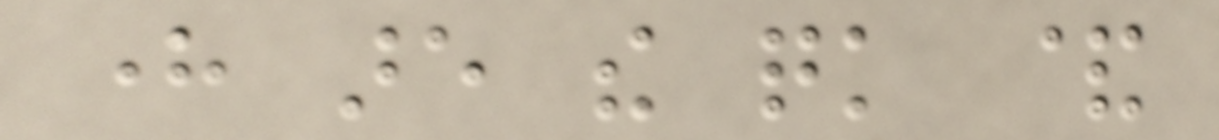here are the quick &
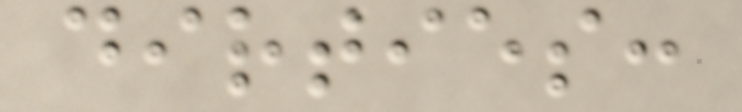dirties:
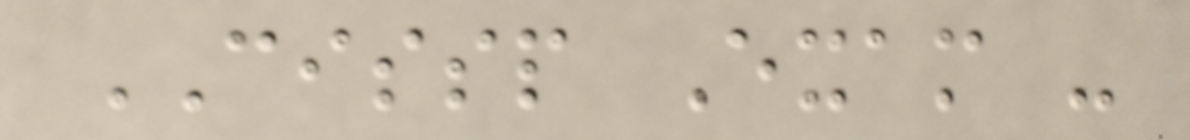CISSP Exam -
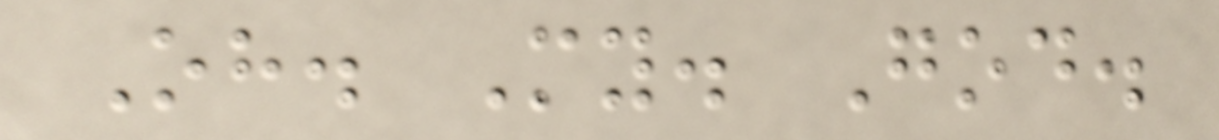Oh. My. God.
